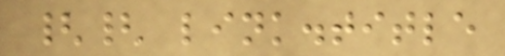{{ link.title
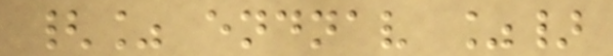{% endnav %}
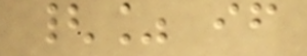{% if
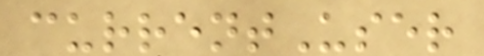currentUser
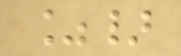%}
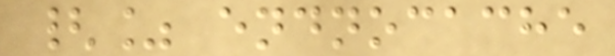{% endnocache
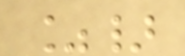%}
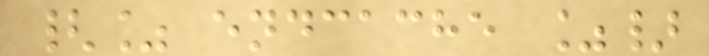{% endcache %}
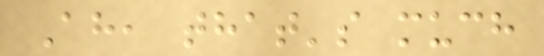Ah, that's much
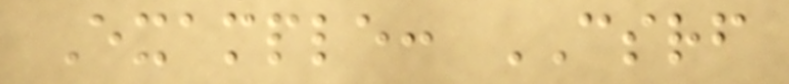Example: CSRF
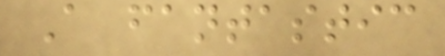A fantastic
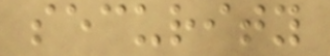security
